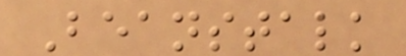Beanstalk
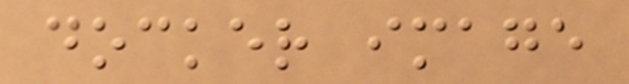docker image
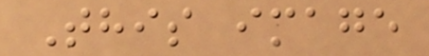This image
